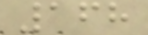168
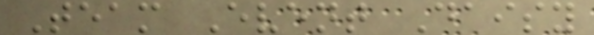Team Event Daisy
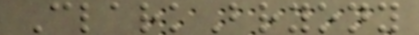ClarkBryony
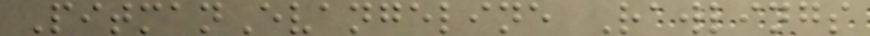PitmanEvangeline Rawlings
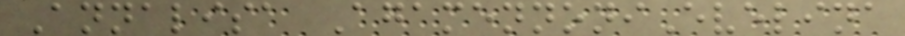Annalisa AgamennoniEvelina
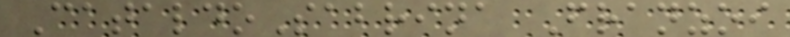CataldoSabrina Franzoi
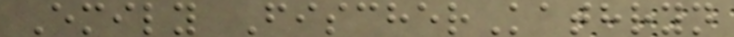Emily FischerKathryn
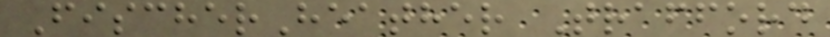FischerHeather Trafford
